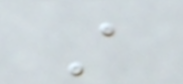A
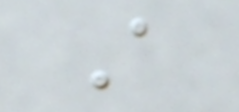A
